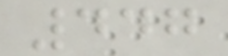447
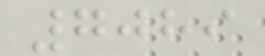7089
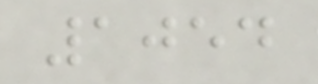1054
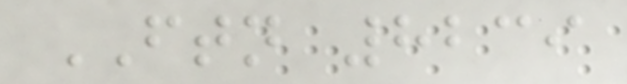FTN 8239
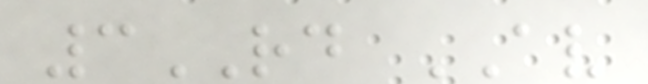3RD AV
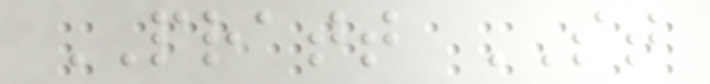PRATT ST
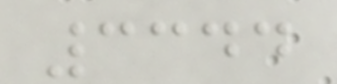3344
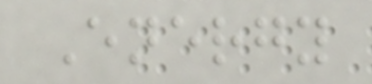Energy
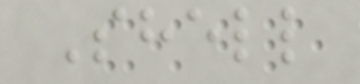Shell
